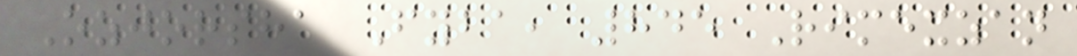Ozjorsha Fyba, 845 Rimexzan
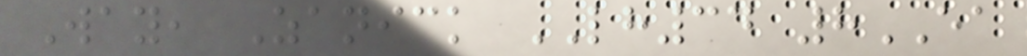Way, Zanick LH34 8EA
